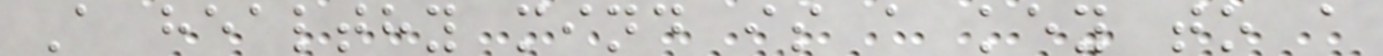A healthy mind is a key to a
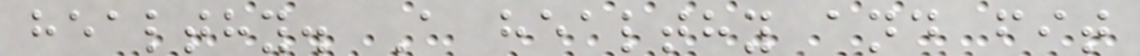healthy. A healthy and fit
